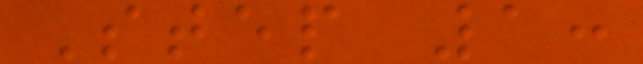Step 1:
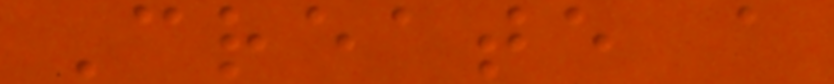Create a
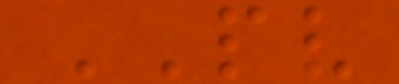PV
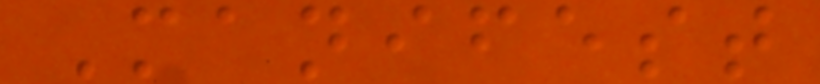Manifest
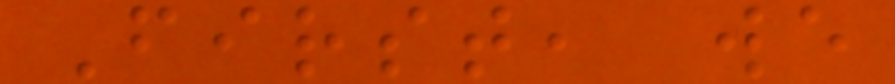First, we
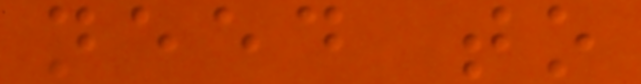need to
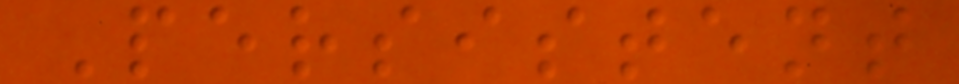Persistent
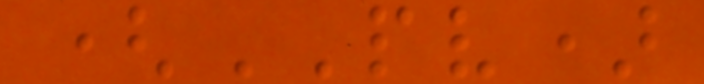(PV)
